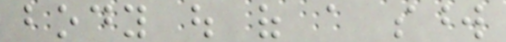body out of a sword
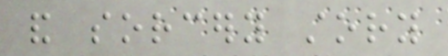and sorcery story
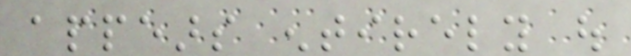appears entirely out
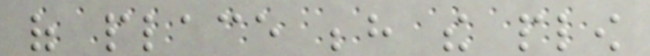of place behind the plow
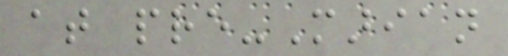at pre-Marian
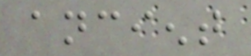ancient
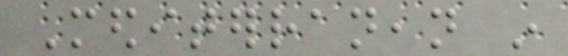Mediterranean in
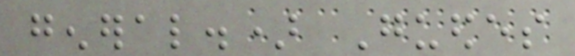general.) Guedes
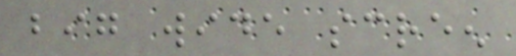big wide screen
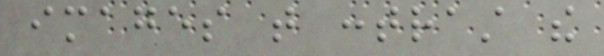images that contrast the
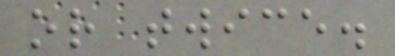or twice.
